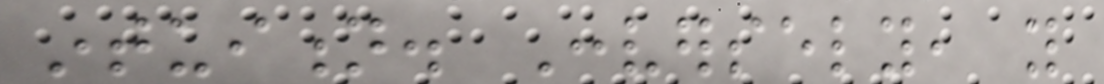intuition. Conversely, you
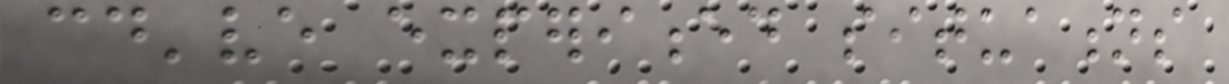could've experienced situations
